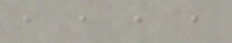, , , ,
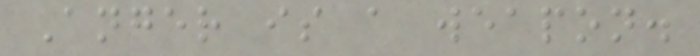Anger is a weapon.
